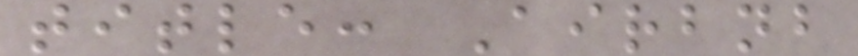title: Airbnb
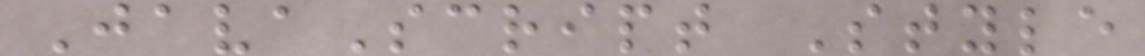JavaScript Style
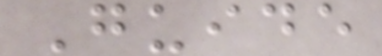Guide
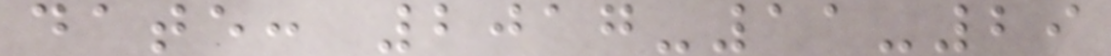date: 2017-11-29
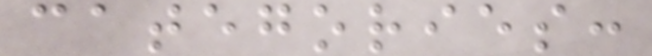categories:
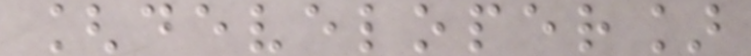[developer]
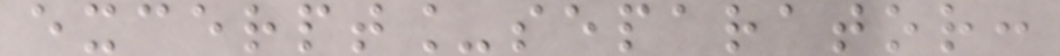excerpt_separator:
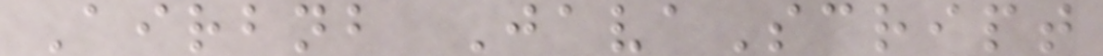Airbnb JavaScript
